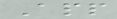App
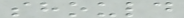should
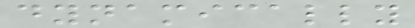dynamically
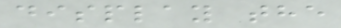display the
